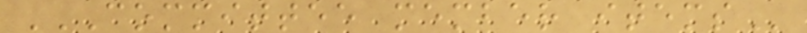COMMITTEE MEMBER ITEMS
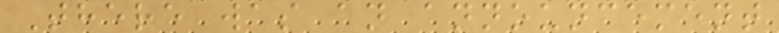There was an announcement
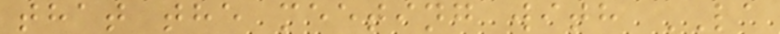that the meeting with LA
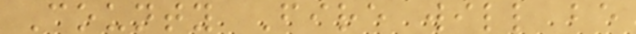County Fire will be
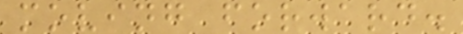moving forward.
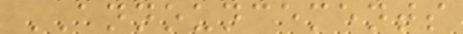ANNOUNCEMENTS
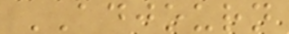ADJOURN
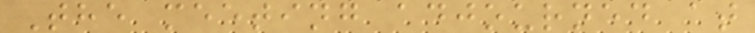The meeting adjourned at
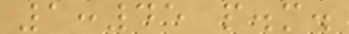1:45 p.m.
